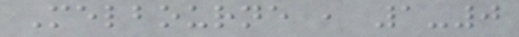Melbourne , 1-0
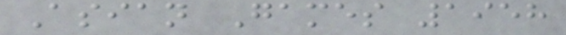Asian Games 1958
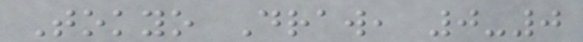Tokyo Draw, 0-0
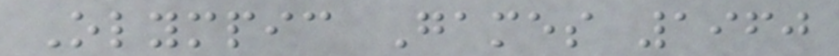Olympic Games 1960
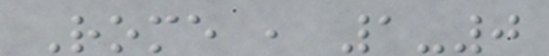Rome , 1-0
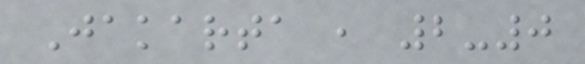Jakarta , 2-0
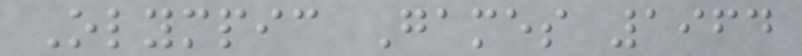Olympic Games 1964
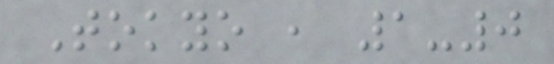Tokyo , 1-0
